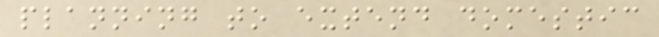planning to extend domestic
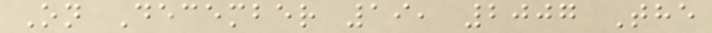On December 19, 2007 The
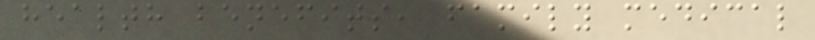health benefits, family medical
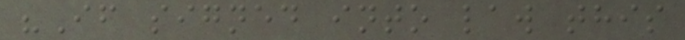"If signed into law this
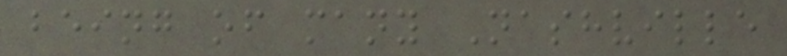being of many Nashville
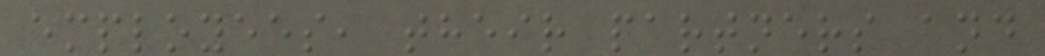employees, their partners and
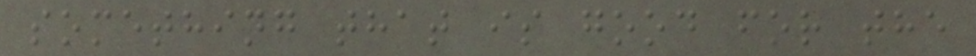something that is good for the
